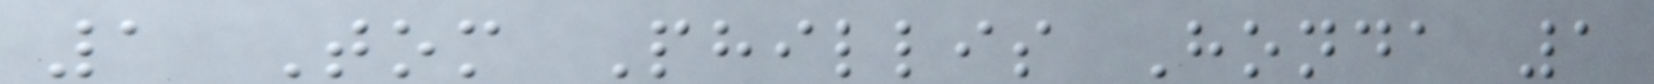1 Tom Phillis Honda 1
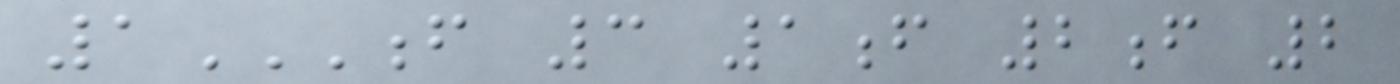1F 3 1F 2F 2
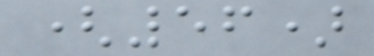(56)
